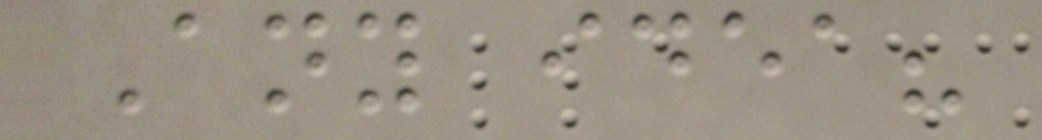Any idea?
